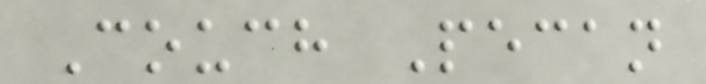Couch Pecan
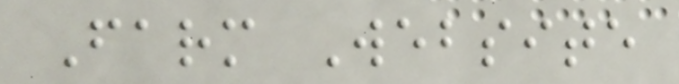Farm Website
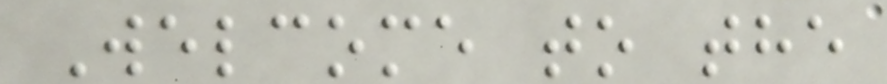Welcome to the
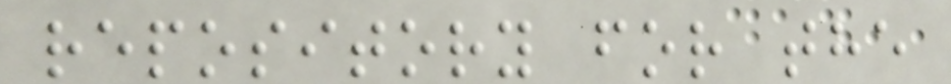repository for the
